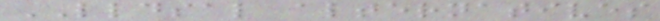LLDSAL alternatives
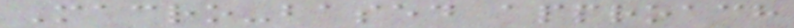Macro-based approach
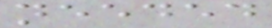needed
